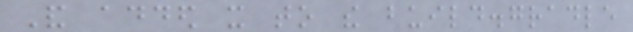And added it to the build.gradle
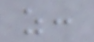as:
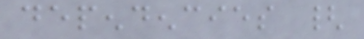dependencies {
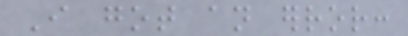I got an error:
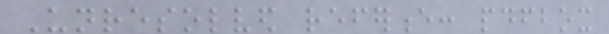Unresolved reference: pdfbox
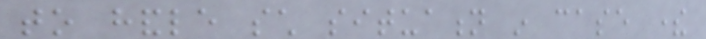to handle such situation in case there
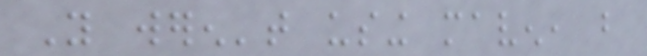You weren't using maven, but
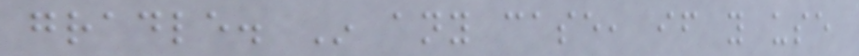gradle. In any case, if you use
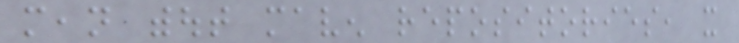mean without maven repositories, it
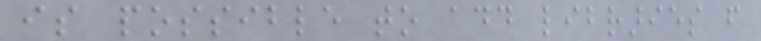is possible to add libraries from
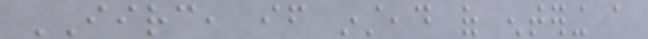IIRC, if instead of entering a
